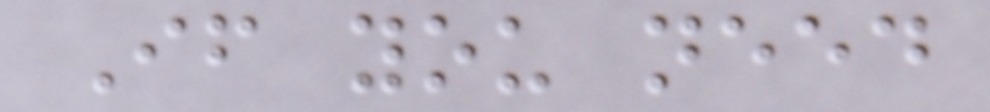If you need
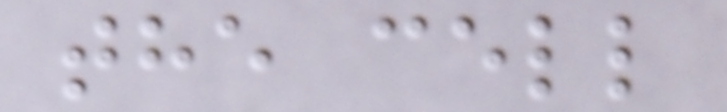the cell
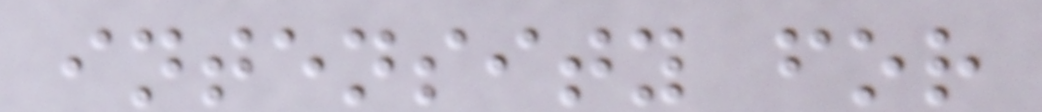intensity for
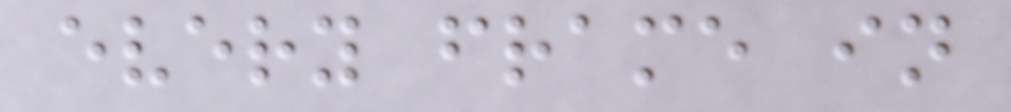every frame in
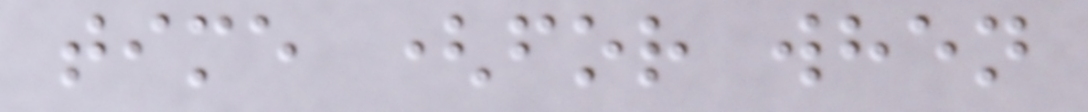time (for when
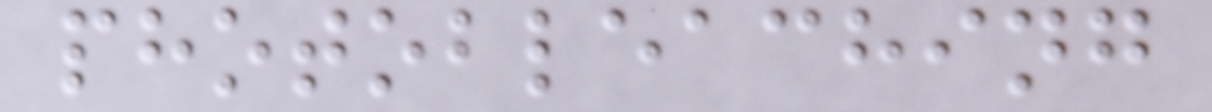photobleaching
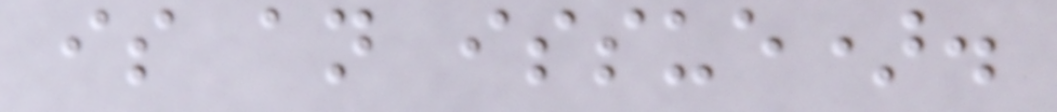is an issue).
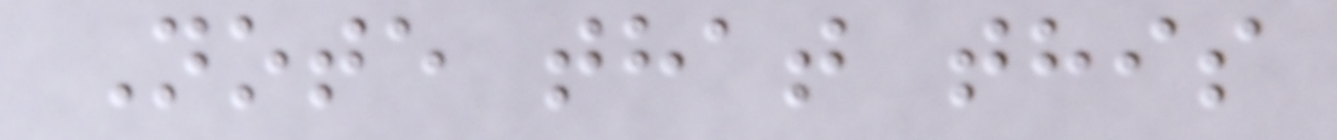Note that this
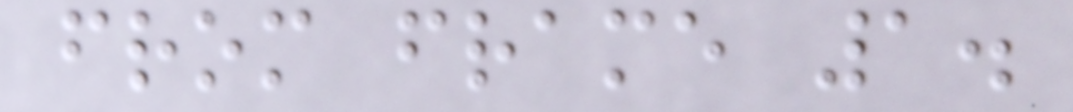from frame 1.
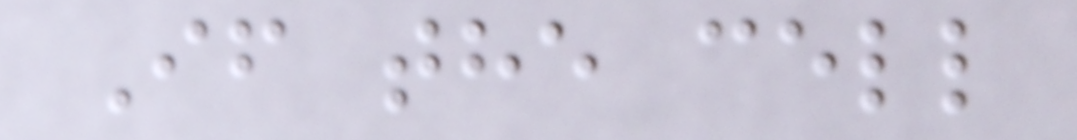If the cell
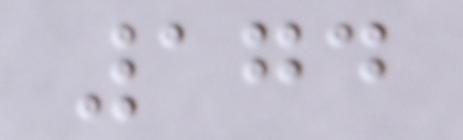174
